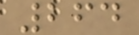264
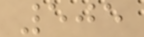505
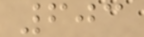603
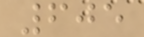605
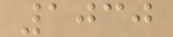1030
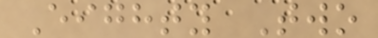Eighty Two
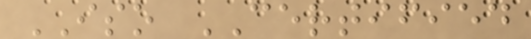ISO CERTIFIED
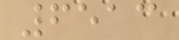6513
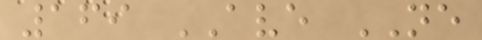169 AVE NE
